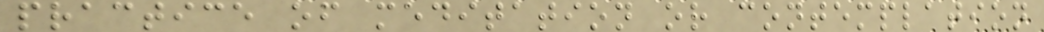practice of meditation or contemplation
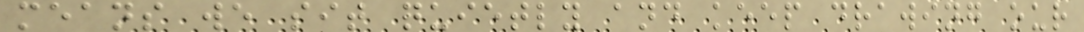means we sit quietly and keep drawing our
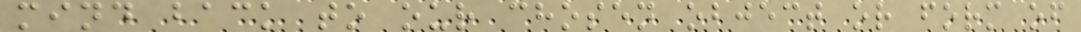mind back to our chosen object or form of
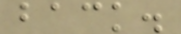back.
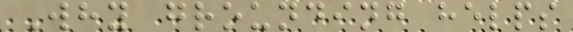Why grounding helps
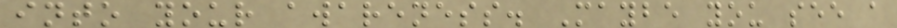into your awareness. Maybe you see a
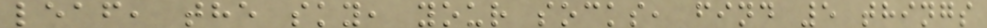leaf, the sky, your socks, find 5 things
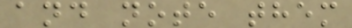and note them
